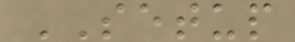SETUP
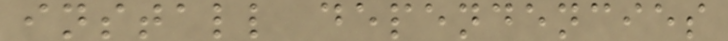install dependencies
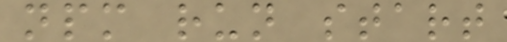npm run start
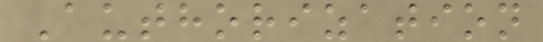Authorization
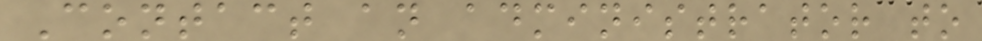Contact an administrator to
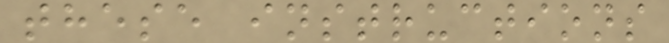these instructions
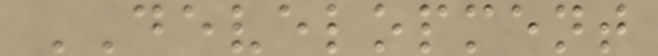DEVELOPMENT
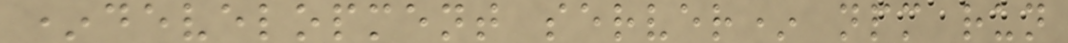*development server* npm run
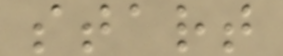start
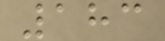183
